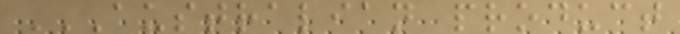AUSTRALIAN PRODUCT
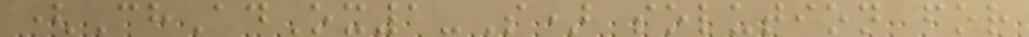(ChAdOx1-S) solution for
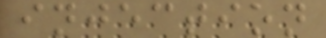injection
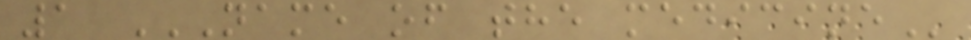1 NAME OF THE MEDICINE
